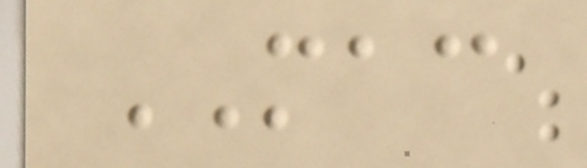MAC
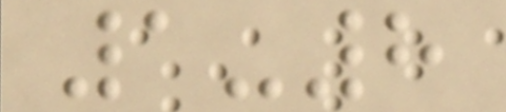1-8
